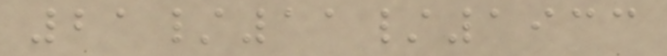21/11/1933
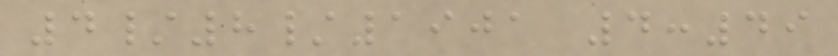4/8/1901 4:49
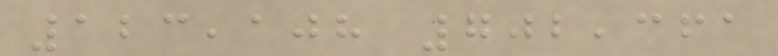123,108 702,361
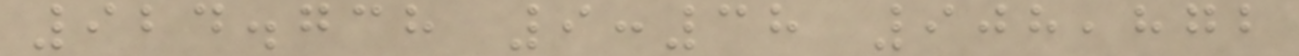924.738 9:38 908,872
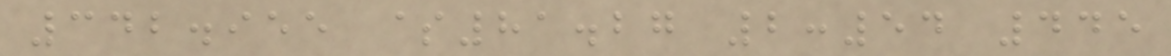342.955 $81.27 2:54 445
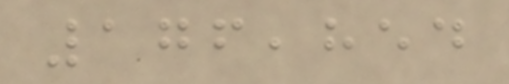176,854
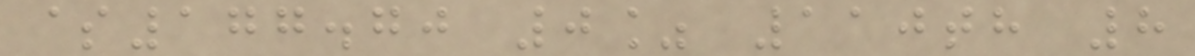$177.70 0% 110th 8
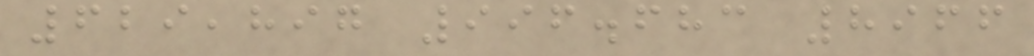629,897 996.683 8966
